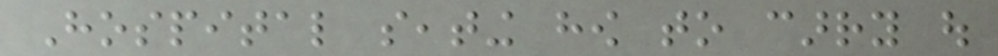Hospital seating how to carry out
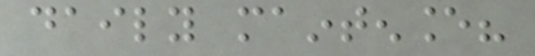daily maintenance?
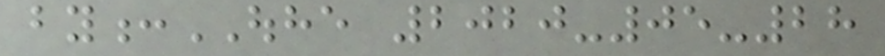by:OUHE 2020-05-28
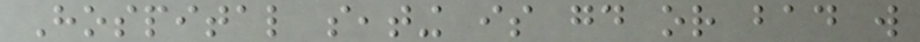Hospital seating is good or bad will
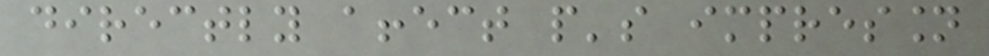directly affect people's impression
